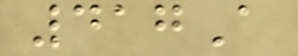417A
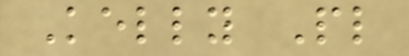Kelly Pl
